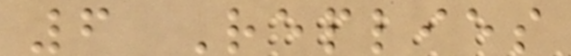6 Replies
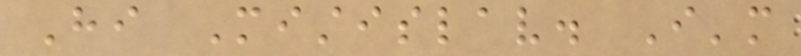Hi Mistislav. I'm
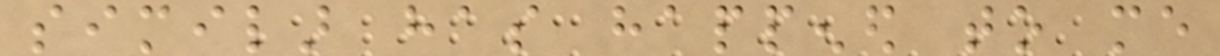similar has happened to me
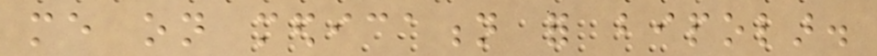me on medication for bipolar.
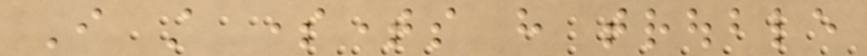I still sometimes have trouble
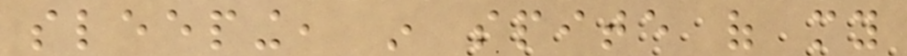sleeping, in spite of my
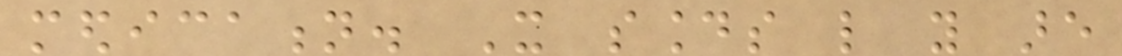medication. It sounds like you are
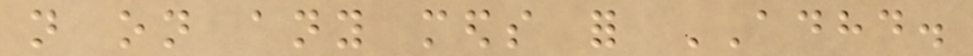not on any meds for ADHD.
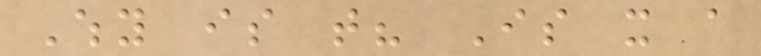Why is that? Is it a
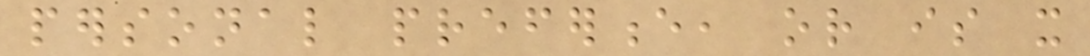personal preference, or is it
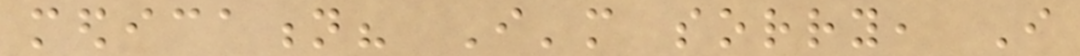medication? I'm sorry, I
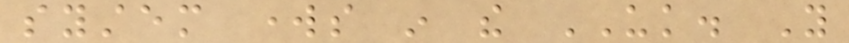system works in the UK. You
